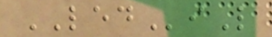LEDiL
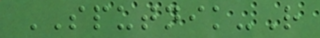SPUTNIK-R
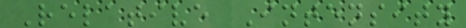Relative Intensity
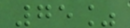75%
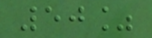50%
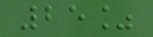25%
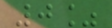0%
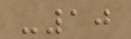-10
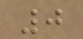0
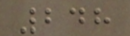248
